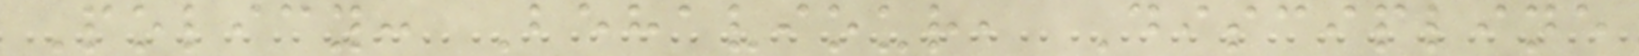Policy: Behaviour, Discipline
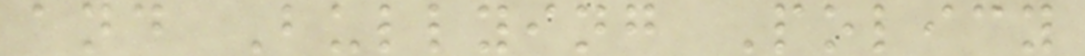and Bullying Policy
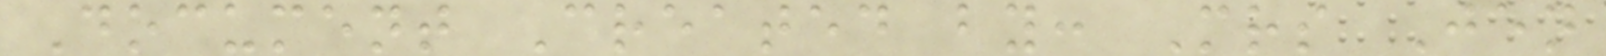Document Created by: Mrs Jen
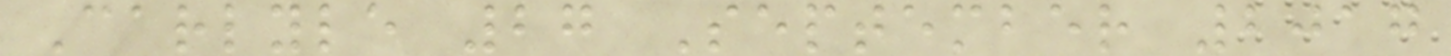Carlyle 27 September 2017
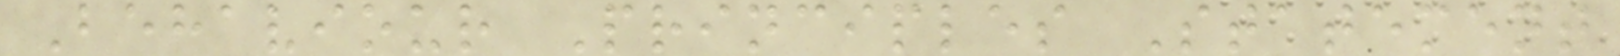Behaviour Principles Statement
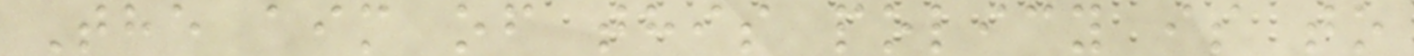The aim of this policy is to
